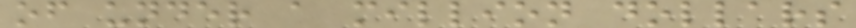of under a million dollars
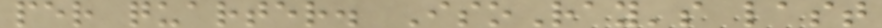per quarter. IsoRay's last
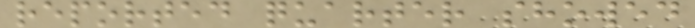reported quarter showed
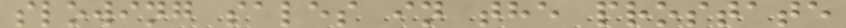slowing sales in the prostate
